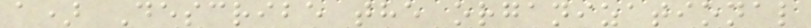a) Describe the organizational
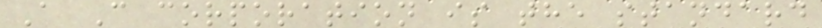A C corporation is the standard
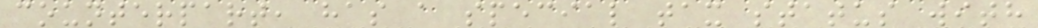counterpart, has a special tax status with
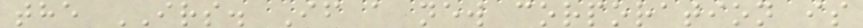the IRS. If a new corporation is
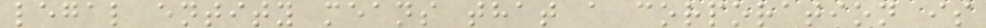legal entity means that a corporation is
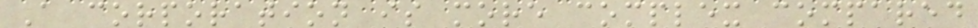A corporation is more complex compared
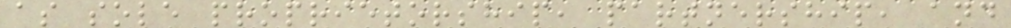as sole proprietorship, partnership, and
